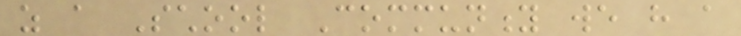as a School Community we have a
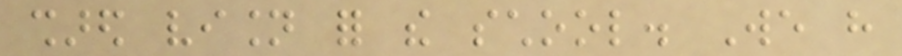shared vision for the school. We have
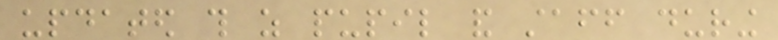updated this as pupil and staff during
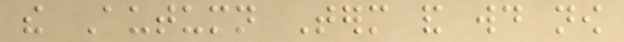the Autumn Term and would now
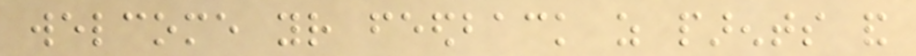welcome your feedback as parents and
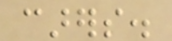carers.
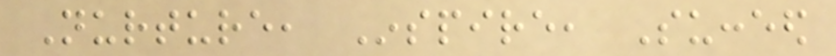Nurture, Inspire, Succeed
